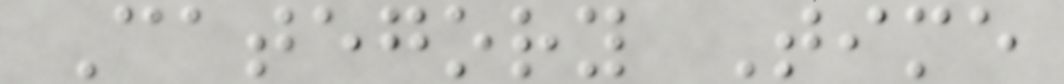Category Time
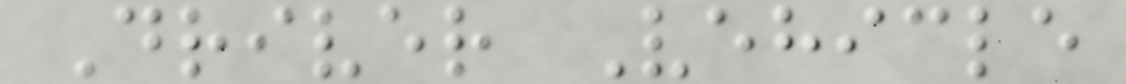Driver Vehicle
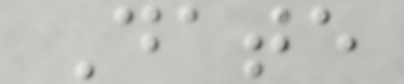Date
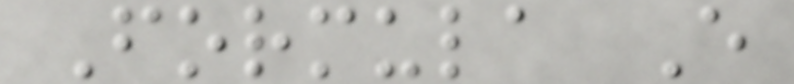Formula E
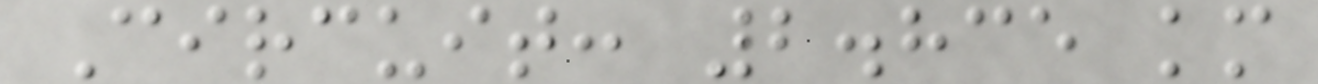Circuit: 2.835 km
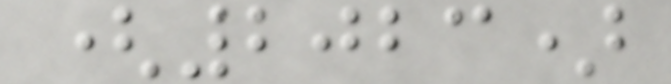(2023)
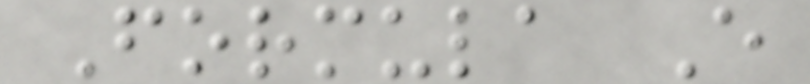Formula E
